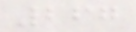267
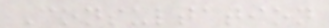Consultation
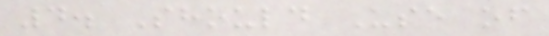4. Should Use of
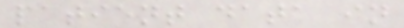patient data in
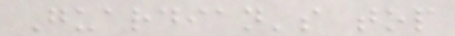Guardian's top
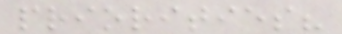priorities?
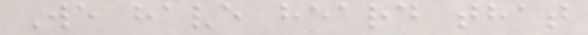We have heard that
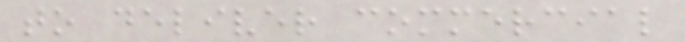to deliver commercial
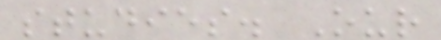studies. Our
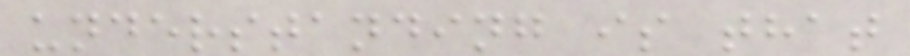understanding is that
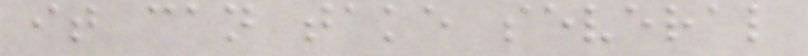it can take several
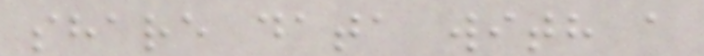share data with a
